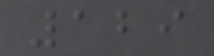129
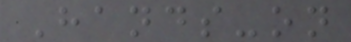Hands-on
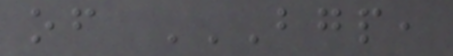of BGP,
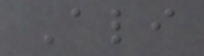Ali
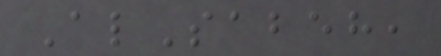AlSabeh,
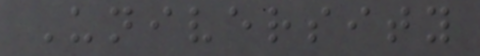University
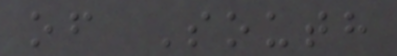of South
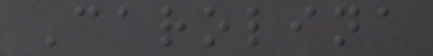Carolina
